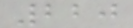220
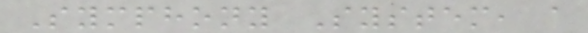Symphony System, a
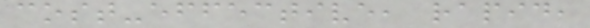cost-effective, rapid,
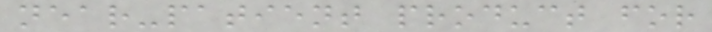near-patient product for
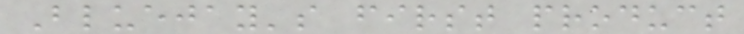Bluejay's first product
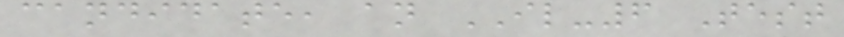candidate, an IL-6 Test
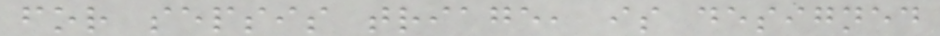for sepsis triage, is designed
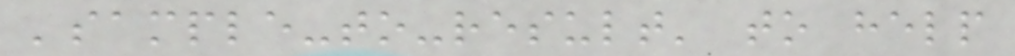'sample-to-result' to help
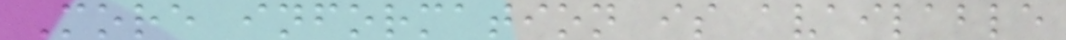More information is available
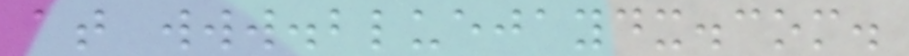at www.bluejaydx.com.
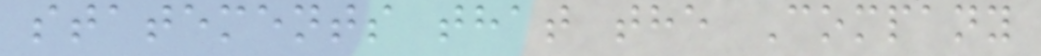statements that the Company
